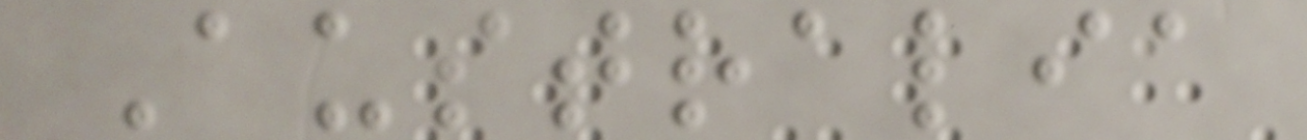Australia
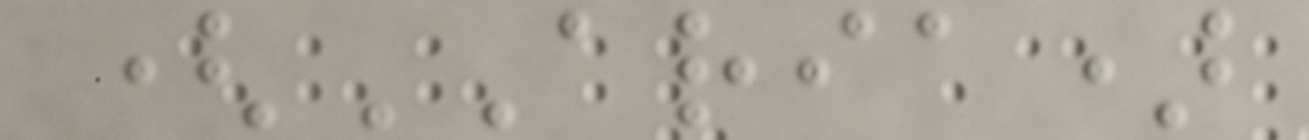(ARIA)
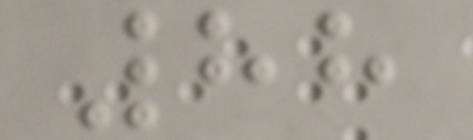88
